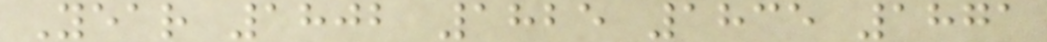Year 1802 1825 1835 1871
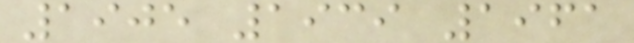1905 1939 1961
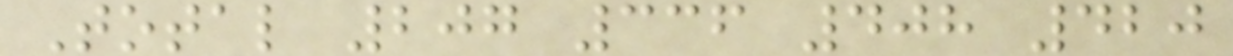Total 207 336 408 420
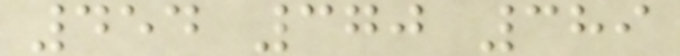454 370 389
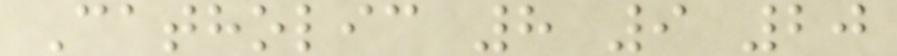Catholic 8 9 20
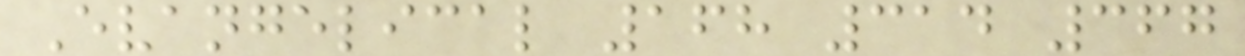Evangelical 168 314 367
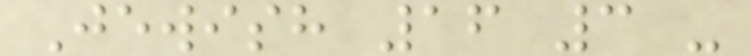Jewish 16 3 -
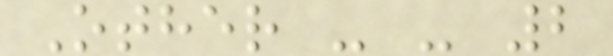Other - - 2
